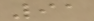91
